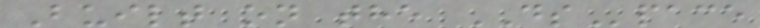Built on the DSpace
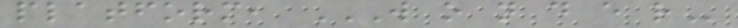platform, W O N D E R
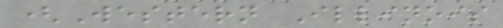(Western Illinois
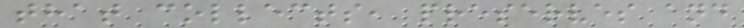that collects, preserves and
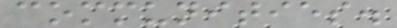communities.
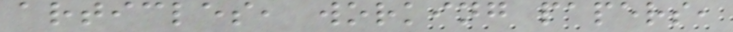articles, working papers,
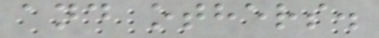and others.
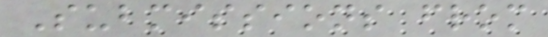Submissions from
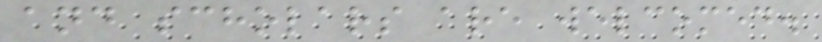and scholars are welcomed.
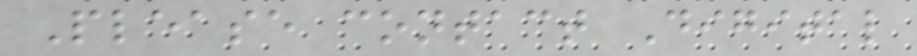Please contact Digital
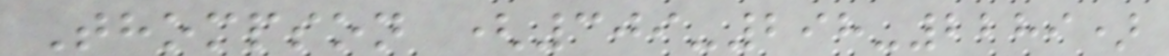Thompson (309-298-2289)
